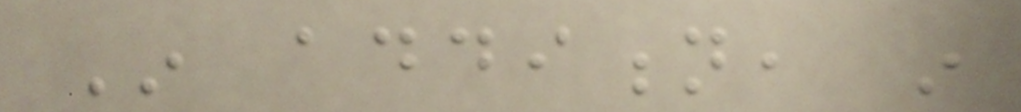In addition, in
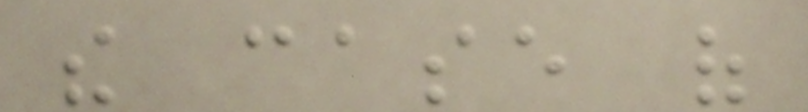the case of
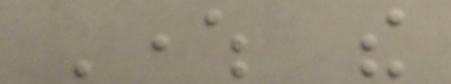Where the
